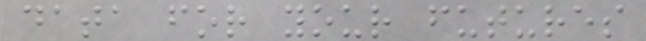data for your futures
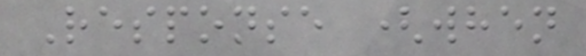Response (when
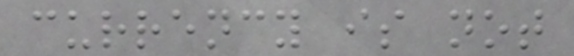currency is not
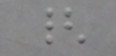{
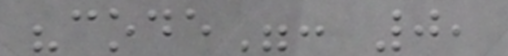"code": 0,
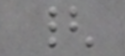{
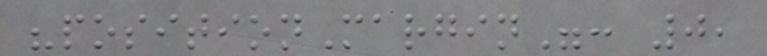"positionMargin": 0,
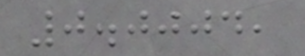0.0004,
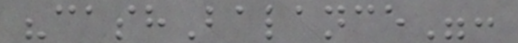"cashBalance":
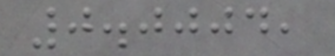0.0004,
